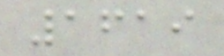1619
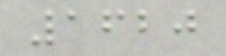1620
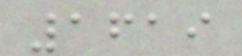1619
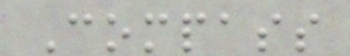Compass
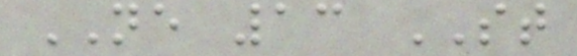NE 13 ST
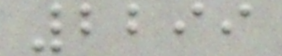2299
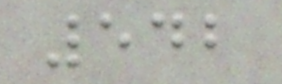542
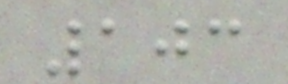103
